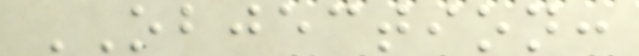OBJECTION:
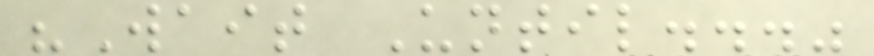"Wait Until..."
